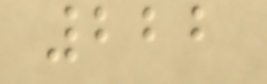222
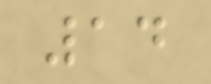14
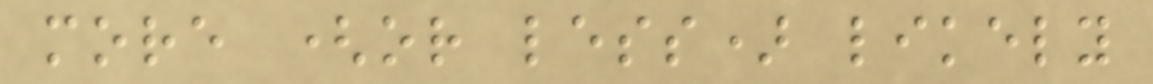more (or less) likely
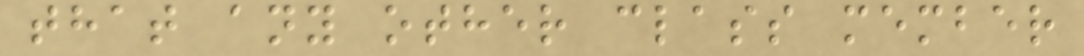that any other class member
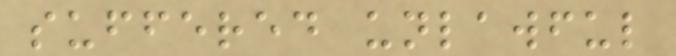suffered unlawful
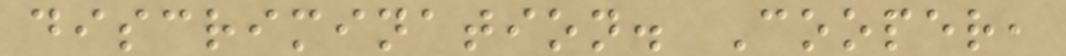discrimination. Cooper,
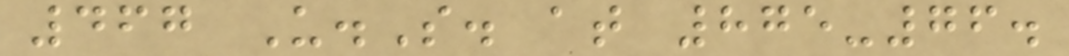467 U.S. at 875-76.
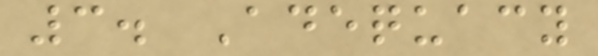3. Adequacy
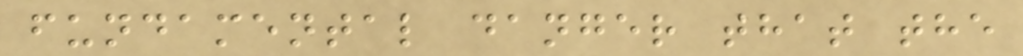fundamental danger that the
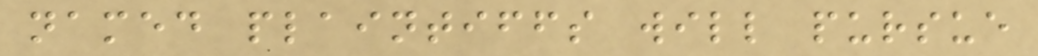named plaintiffs will pursue
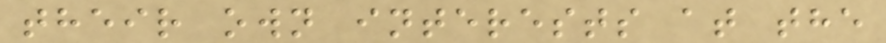their own interests at the
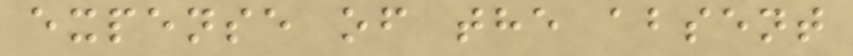expense of the absent
